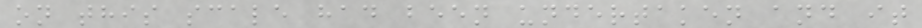on this scale had been undertaken and it
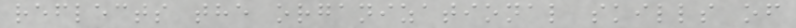reflects the organizational skills of
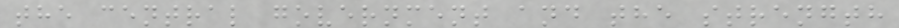the central government and the strength
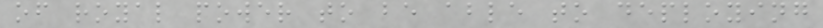of royal power to be able to deploying
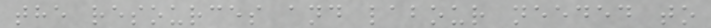the resources and labour needed to
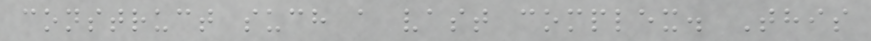construct such a vast complex. This
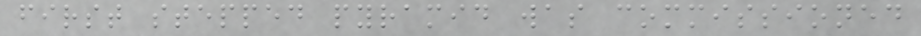first stepped pyramid was commissioned
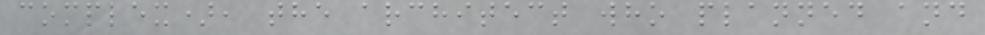complex), the architect who planned and
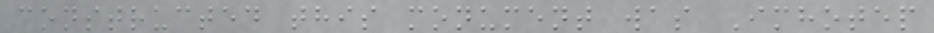constructed this monument was Imhotep
